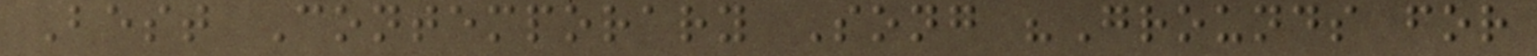Best Contemporary Song "Grounds for
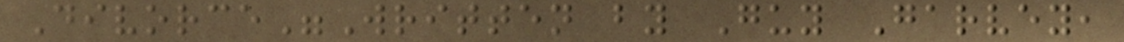Divorce"Written by Guy Garvey,
